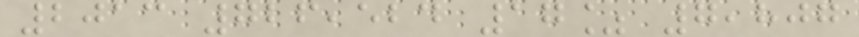2013 726,524 17% 7,807
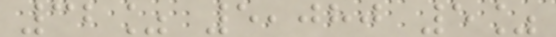32% 5,080 5%
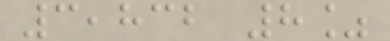3,832 8%
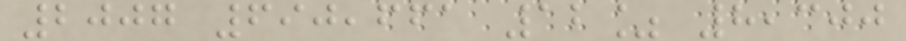2007 690,661 12% 8,300
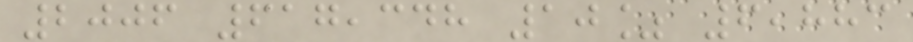2006 617,348 10% 6,883
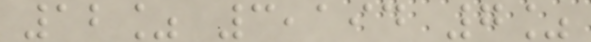12% 3,194 7%
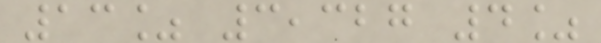13% 3,327 4%
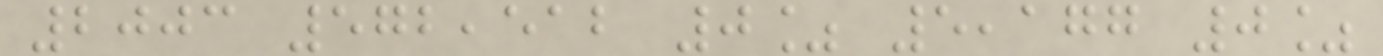2003 572,512 0% 5,177 0%
